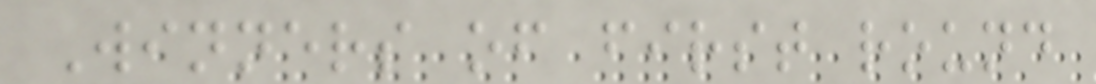Winners of first round
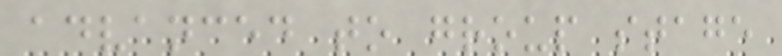advanced to group stage
